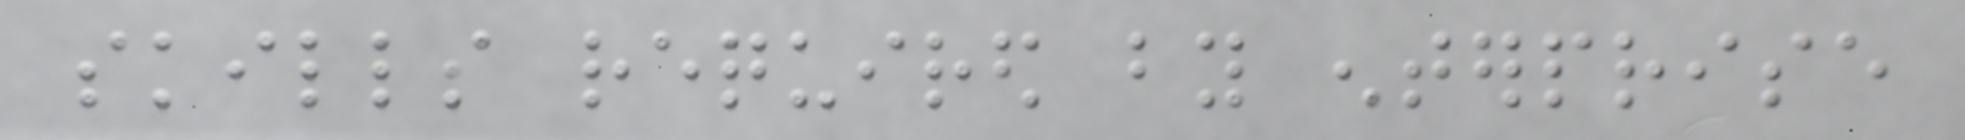skills required by enterprise
